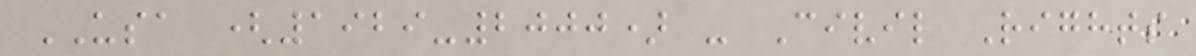USA (1929-2000) - Civil Rights
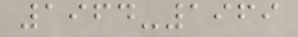1964-1969
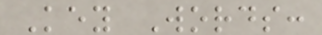Key Words:
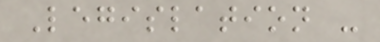Legislation -
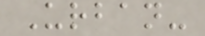Urban-
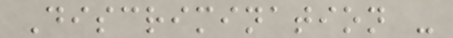Discrimination -
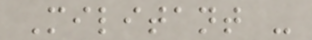Militant -
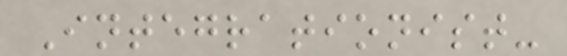Integrationist-
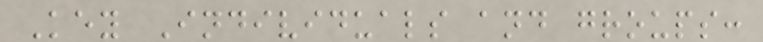Key Individuals and groups:
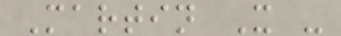Martin X -
